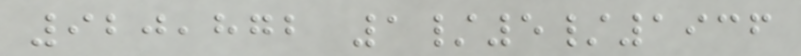920,872 1/5/1936
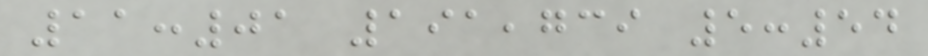11:01 191,739 5:54
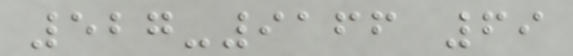527-9166 69
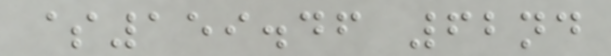$159.46 62nd
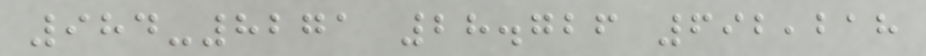984-8271 28.726 692,218
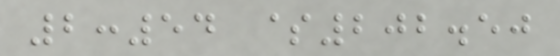2:54 $202.50
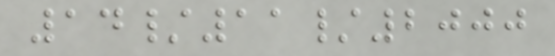14/11/2000
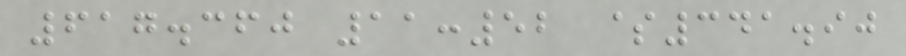617.360 11:52 $341.90
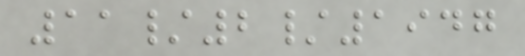11/2/1947
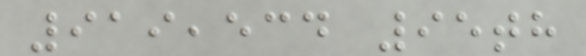919,534 95th
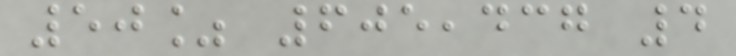50% 605,437 4
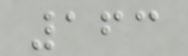163
